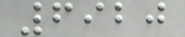6920
